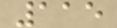115
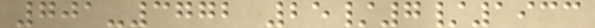701-3772 25/7/1933
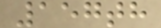157th
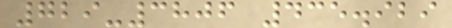729-3806 435.929
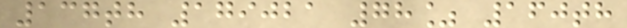137th 179021 78% 160th
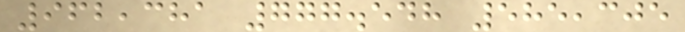962,381 777.548 585,305
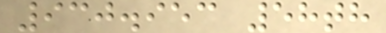930.953 58th
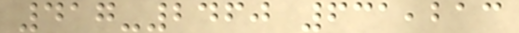417-2460 631,213
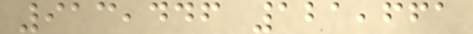913,446 121,661
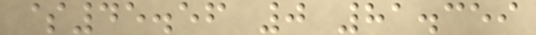$45.56 0 81.359
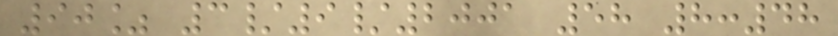90% 3/9/2001 58 8:48
